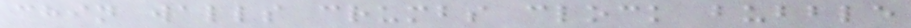chin walls crumbs clock bubble
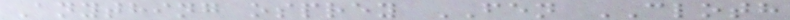Anything osprey FEN CLOTH
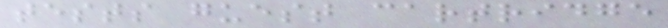tests guest cartridge
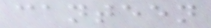canteen
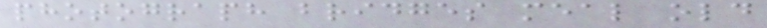photograph bridges meal old
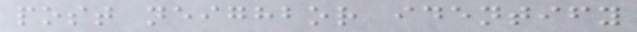post neighbor identify
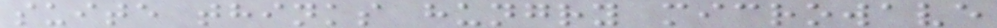suite thinks hungry microwave
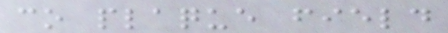co plaque field
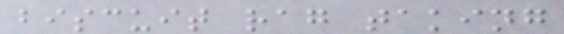biscuit rag taking
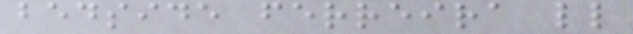bedside ferreira ll
